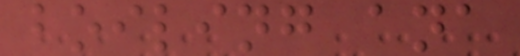boiling ana
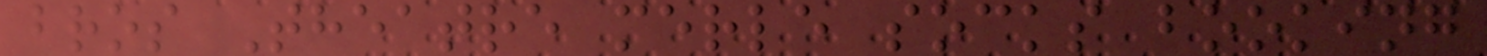bros Theatre merle socks booking
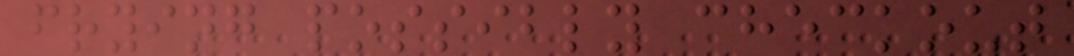frying possibly checkout
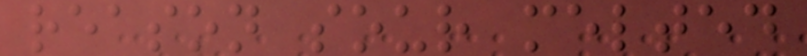reason sour melted
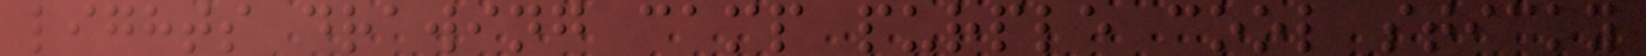lights drawing camp purple cool sticky
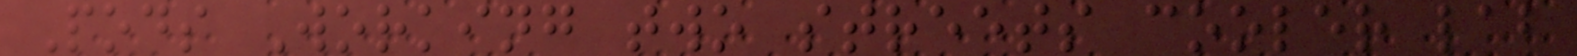Pods Working two streets cooler lab
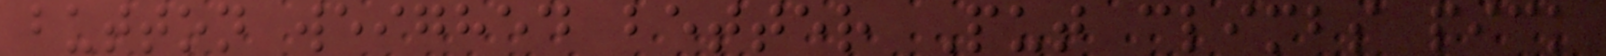button weighed better Put climbs pick
